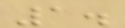1.
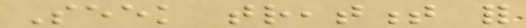Seek treatment for
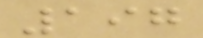197
